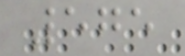575
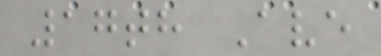17th Ave
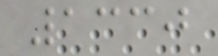1330
